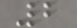2
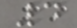4
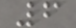6
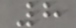8
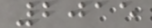2015
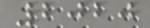2020
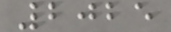2025
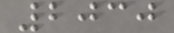2030
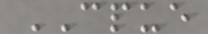CPUE
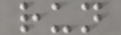run
